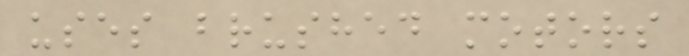uses brushed motors
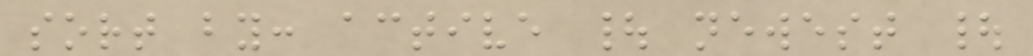sort by: active | newest |
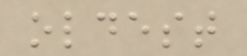oldest
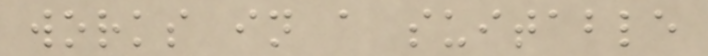works in a suitable
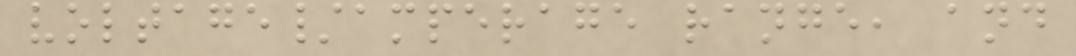voltage/amperage range, and
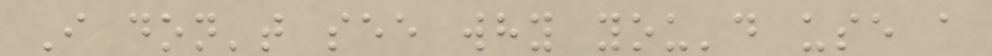I don't see why you'd use a
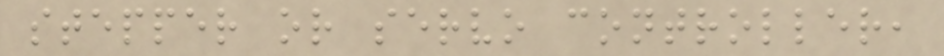stepper or servo controller,
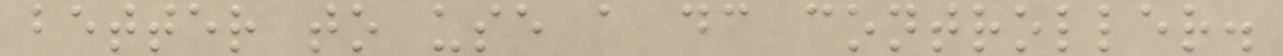better to use a dc controller.
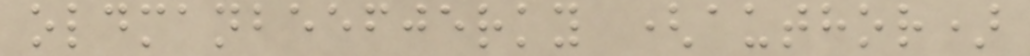oldmanbeefjerky (author)
